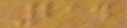214
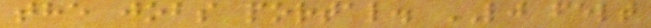the jobs portal. LJ felt
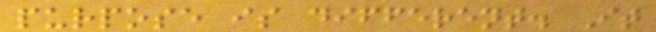purpose is different. It
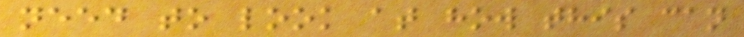need to look at how this can
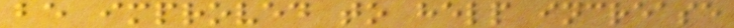be improved to help increase
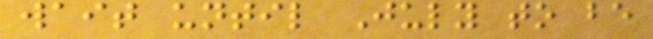wait until July to be
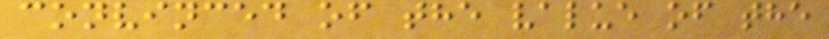convinced of the value of the
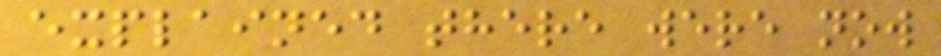explained there were now
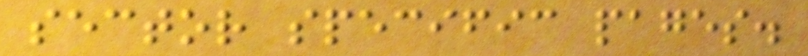sector specific pages.
